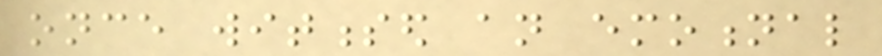once witnessed an emotional
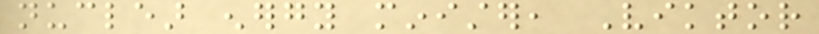nuclear energy minister, Viktor
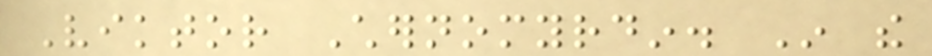Viktor Chernomyrdin. In the
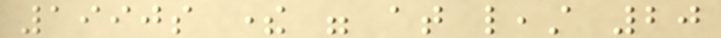1990s there were at least 20
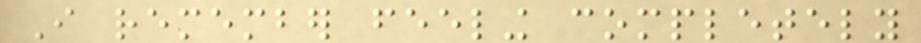I remember feeling completely
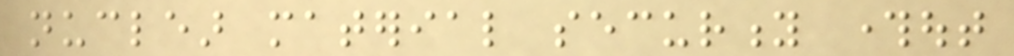nuclear material security throughout
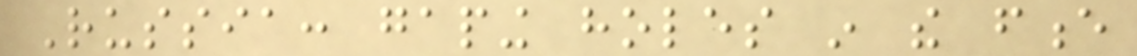Russia: gaping holes in the fence
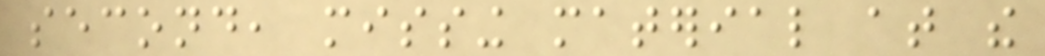second, missing material at the
